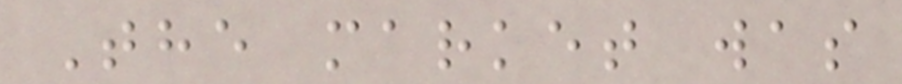The market was
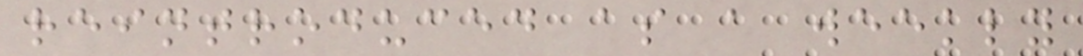reintroduced as a weekly
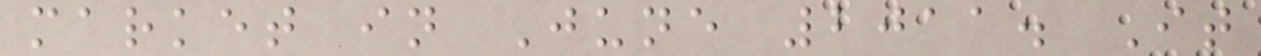market in June 2011. It
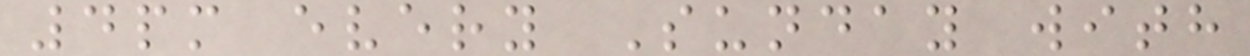4pm every Sunday with
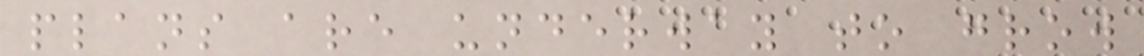plans are underway to grow
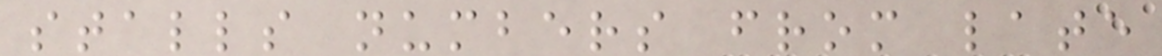stalls numbers from late
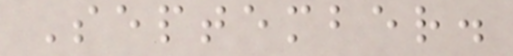September.
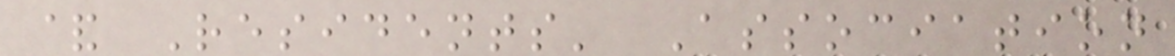& Residents' Association
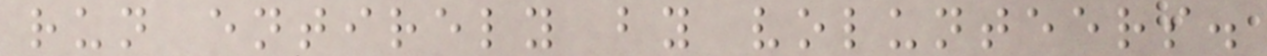run entirely by volunteers.
